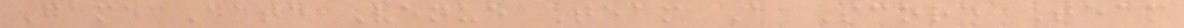Game Date Venue Team A Score Team
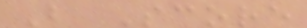B Score
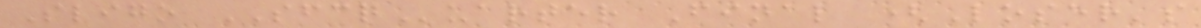Sligo SFCQuarter Final (Loser's
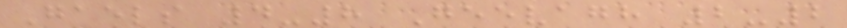Gaels 4-8 Geevagh 2-2
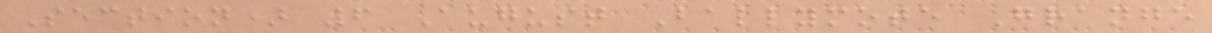Section) 6 August Ballymote Grange
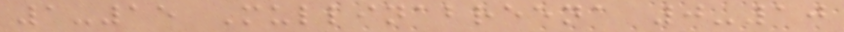1-15 Mullinabreena 0-10
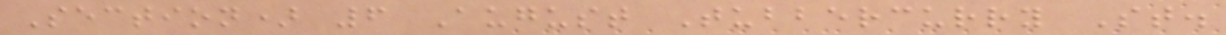Section) 6 August Tubbercurry St.
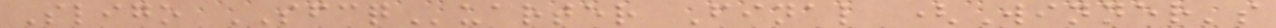Sligo SFCQuarter Final (Winner's
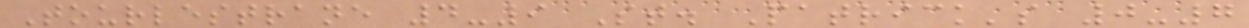Tourlestrane 4-9 St. Patrick's 0-7
